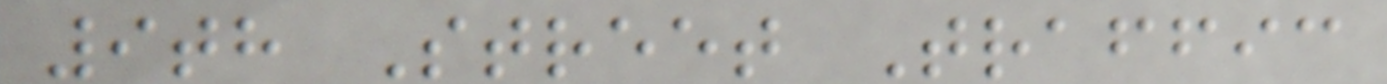9th Street Traffic
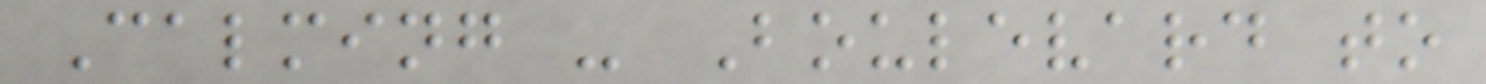Calming - Boulevard to
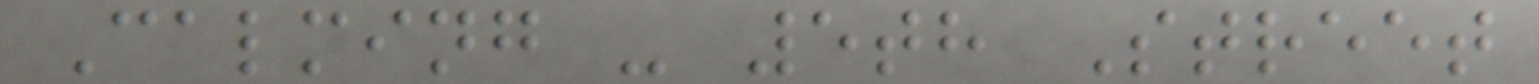Calming - 5th Street
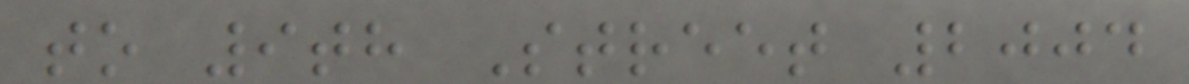to 9th Street 2004
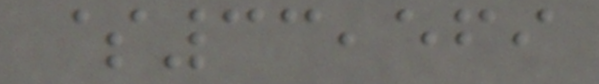$33,569
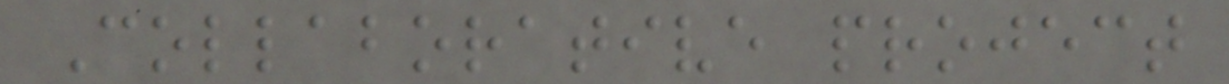Collaborative project
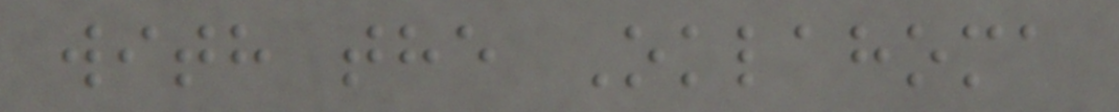with the Oklahoma
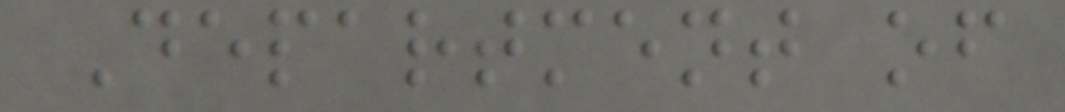Department of
